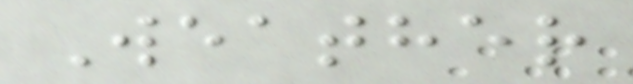Weather
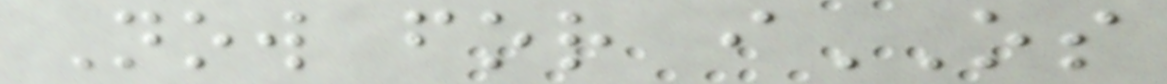Now for iOS
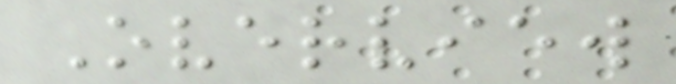Overview
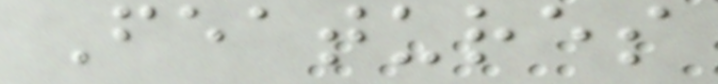Features
